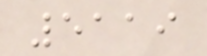5119
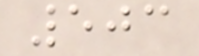503
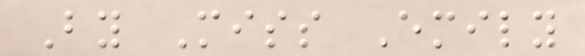By Miss Emily
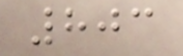803
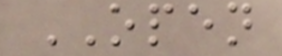OPEN
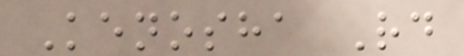Kenosha Rd
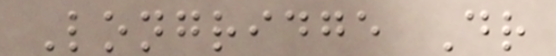Longridge Dr
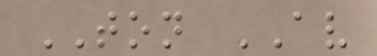TON AV
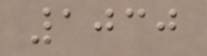1030
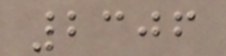2306
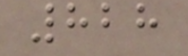828
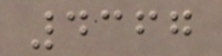4367
